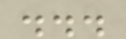...
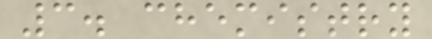3. chemistry
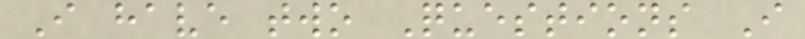I have two Questions I
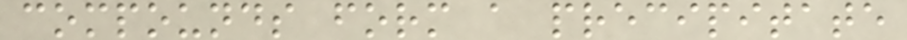compounds form a precipitate
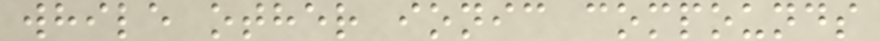while other ionic compounds
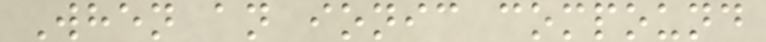When an ionic compound
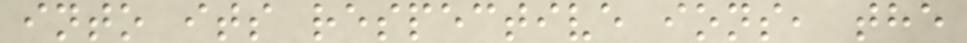into its respective ions, the
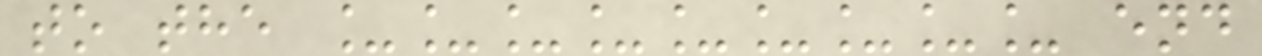to the _________ end
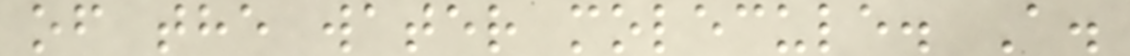of the water molecule. A.
